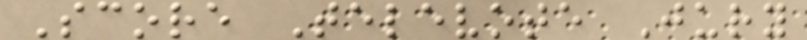Score Televote Jury
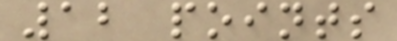12 points
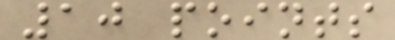10 points
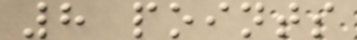8 points
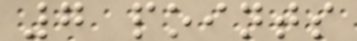7 points
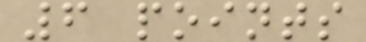6 points
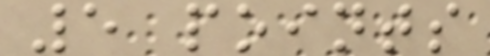5 points
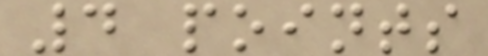4 points
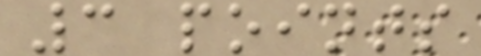3 points
